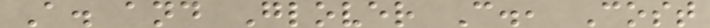A. and Glover C., Cost
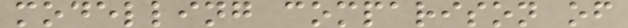modelling comparison of
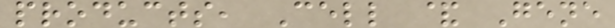products, Cell & Gene
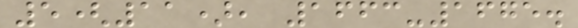5(11), 1663-1675.
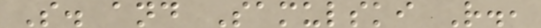S. and Samulski R.,
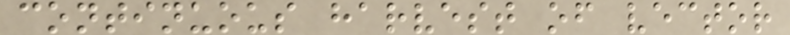continuous harvest of vector
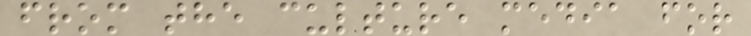from the culture media for
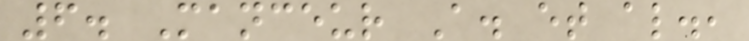6. Manceur A. et al.,
